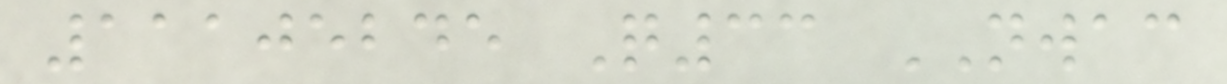11105245 Q33 NWAC
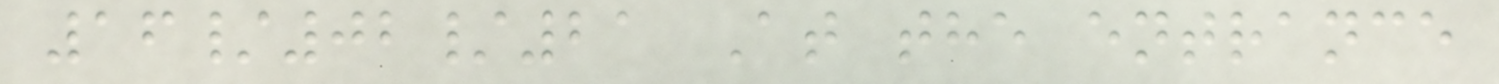16/02/21 At the entrance
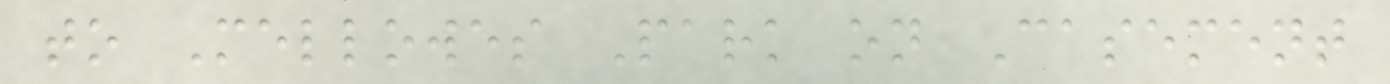to Mellowes Park on Casement
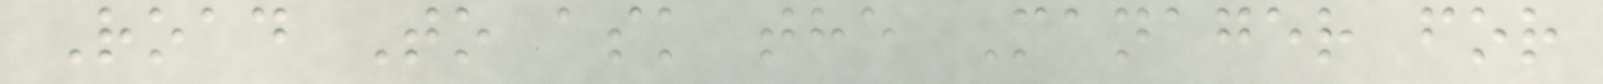Road To ask the Manager for
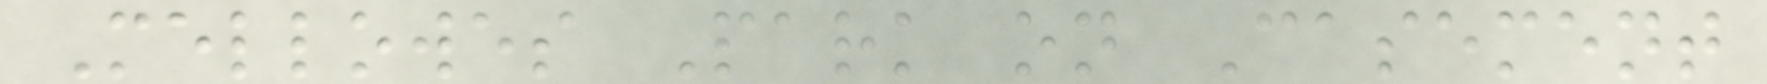Mellowes Park on Casement
